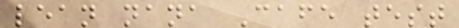lean nana Cafe test
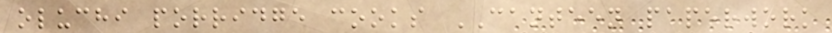oluchi porridge cooks CANTEEN paperwork
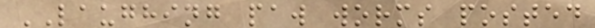LAUGHING paw worms posted
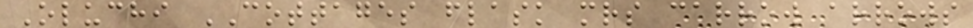Oluchi COTTAGES flask mrs carrow arrows
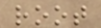root
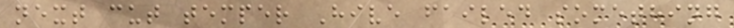next cut temper Hive failed something
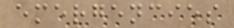emergencies
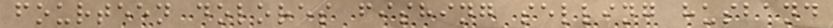fourteen dolores fishing selling husband
